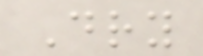Dry
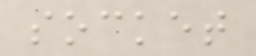socket
